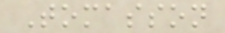Tomasson
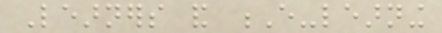Learners and E-learning
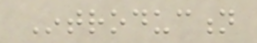Introduction
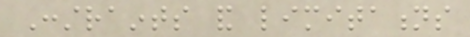Constraints and limitations
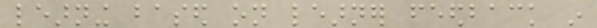learning based on learner feedback in
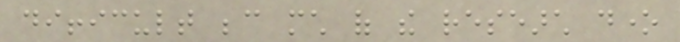difficult because much of the research done
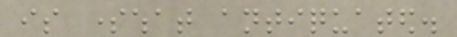is somewhat antiquated.
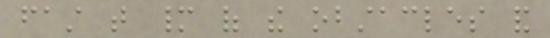fast that many of the obstacles and
